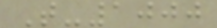T-1000
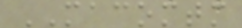MACOMTM
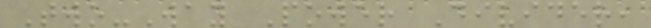Two-Way Power Divider,
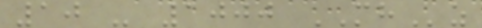10 - 1000 MHz
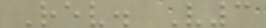Rev. V3
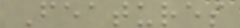Features
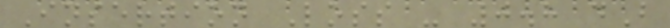Insertion Loss - 0.8 dB
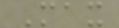Max
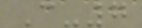C-7
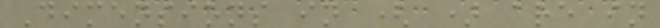Dimensions in ( ) are in
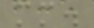mm.
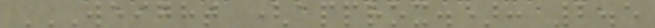WEIGHT (APPROX.): 2.5
